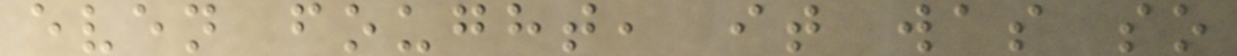even fought, it was so
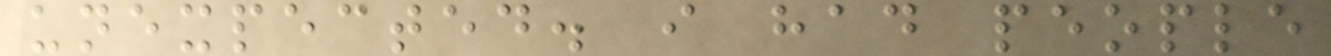unexpected. i had people
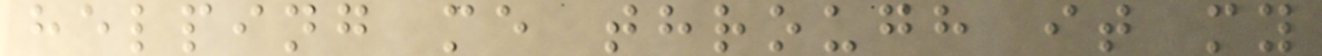helping me through it my
